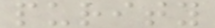purity
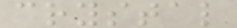crystal
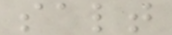salt
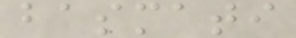basmati
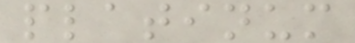platinum
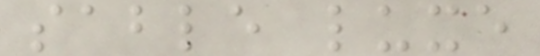sable luxe
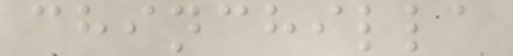chinchilla
